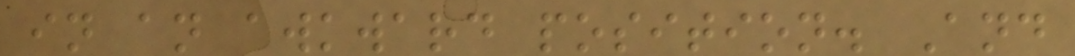in an awkward position. And
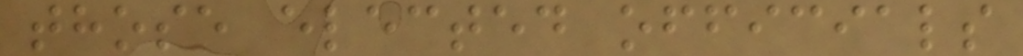those elected officials
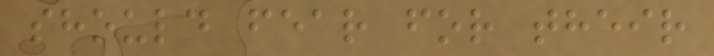should fear for their
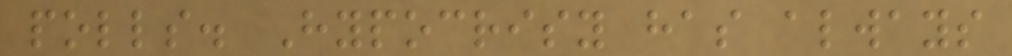polls. Hypocrisy has always
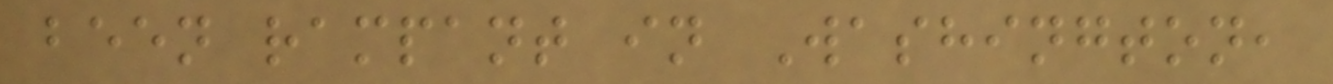been rampant in Washington,
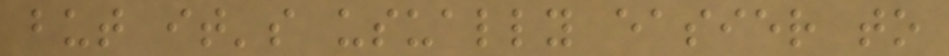but it's usually easier to
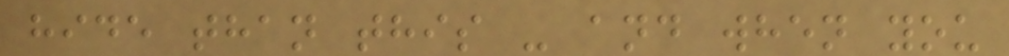hide than this - and when you
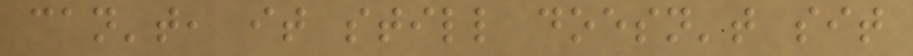can't, it still doesn't sit
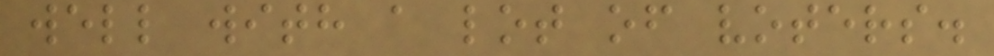well with a lot of voters.
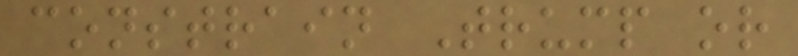constrain Trump or
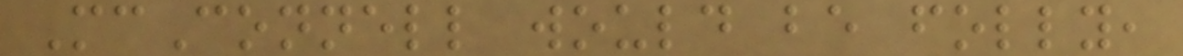McConnell would be folly,
